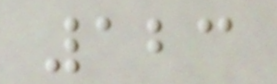123
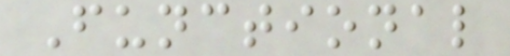Functional
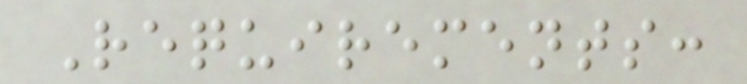Requirements:
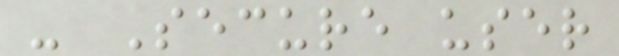- Secure user
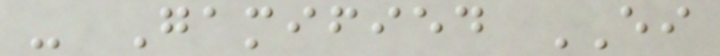- Gamified EI
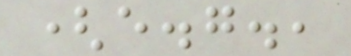(e.g.,
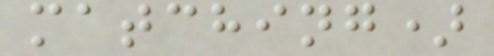matching)
